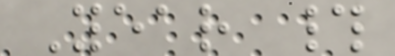Year #
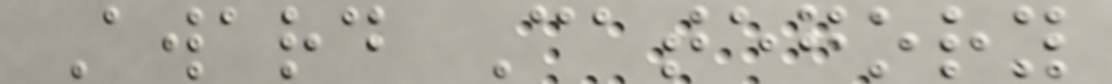Award Category
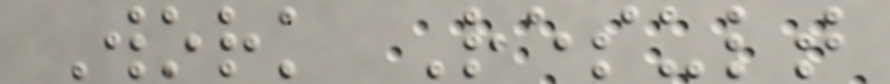Work Result
